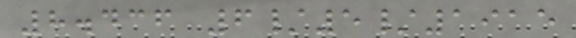8.436 6/5/1915
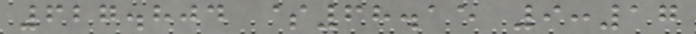627.804 $68.15 9:17
